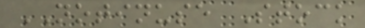NOTINUSE Stock
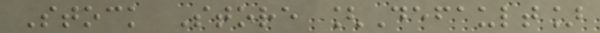Stock Store [Default]
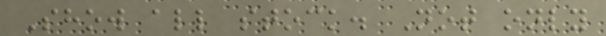Show all stock. Not only
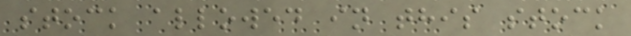stock allowed in this stock
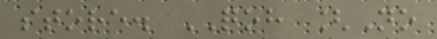store. QOH [No
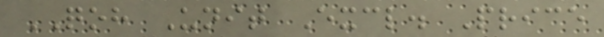QOH Unit Excl. Price
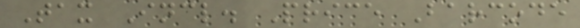Tax Incl. Price Barcode
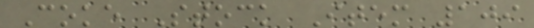Coke Stock Item 109
